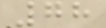78
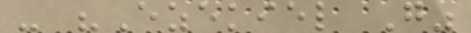- "Ezekiel G"
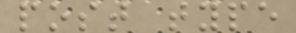post type
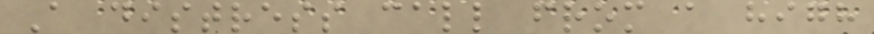A distress call from a high
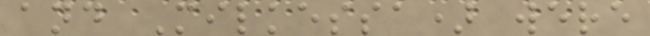and Milkessa) were
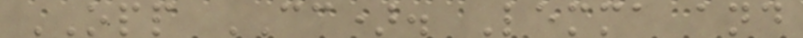OPP CC). Lemma and
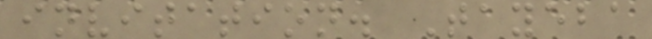invitation. Tayeba
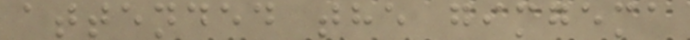attended the gimgema
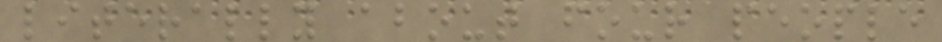literally about four people
